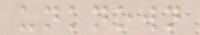unknown
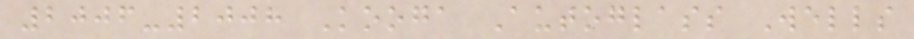2006-2008 Kooga Autoglass Wells
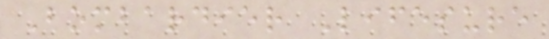Bombardier Lifesure
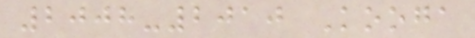2008-2010 Kooga
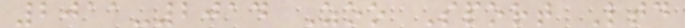2011-2014 Zoo Sport Ltd
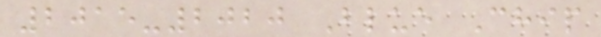2015-2020 Blue Chip
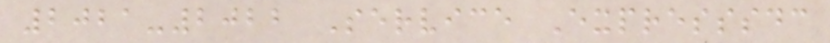2021-2022 Service Expresssdc
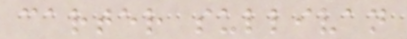carter sullivan
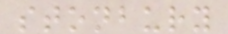stonbury
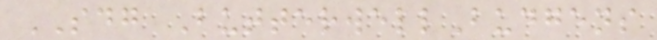SDG ButterwellBudgens
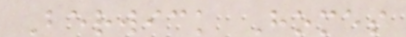Berwick Homes
